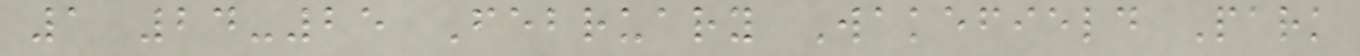1 24-25 February Wakefield Park
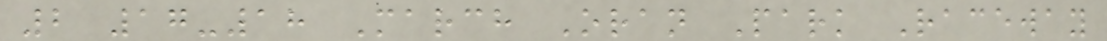2 17-18 March Oran Park Raceway
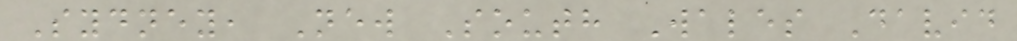Sydney, New South Wales David
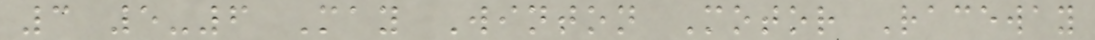3 5-6 May Winton Motor Raceway
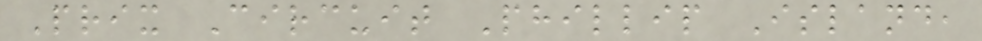Prix Circuit Phillip Island,
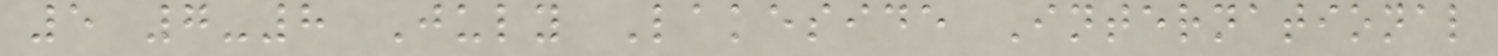5 7-8 July Lakeside International
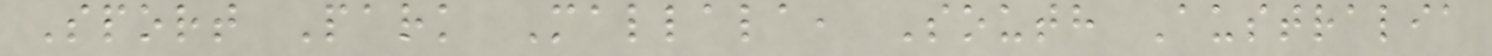Sport Park Mallala, South Australia
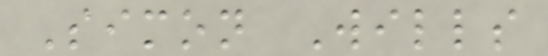Simon Wills
